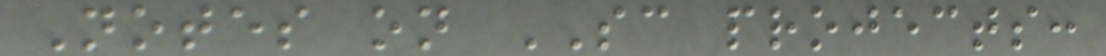Notes on SC projects:
